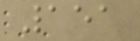151
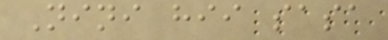Nini hii sasa
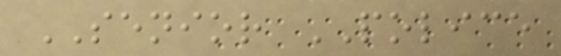SENIOR POLICE
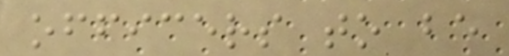officers to be
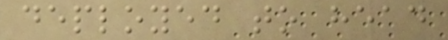deployed to head
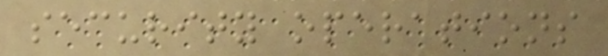security operations
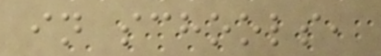in schools,
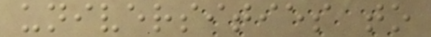universities to
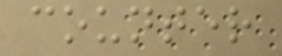counter
